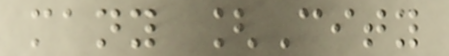many [City
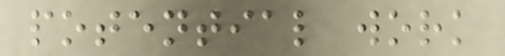potential work
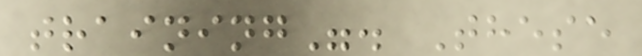training". These
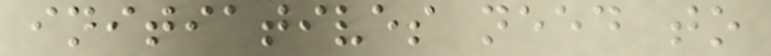initiatives need to
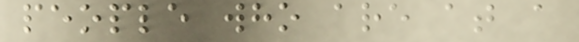people who are at a
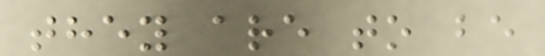they are to be
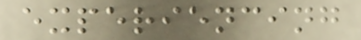experiencing
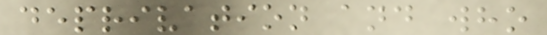deprivation and who
